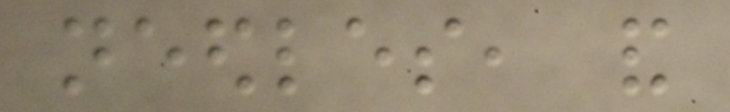needles, and
